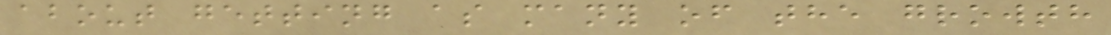about getting as many of the growth
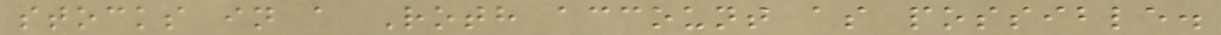stocks in a Roth account as possible.
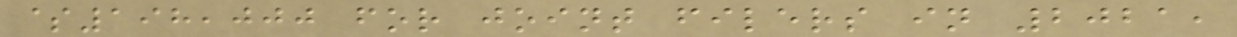$198,000 for joint filers in 2021,
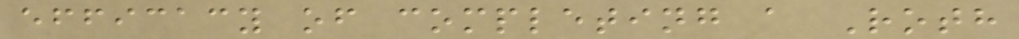efficacy of completing a Roth
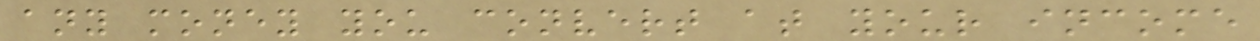any money you convert at your income
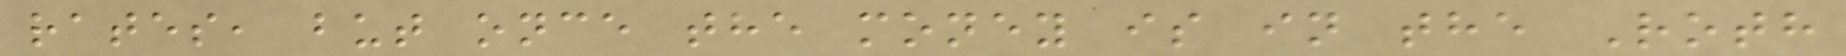rates, but once the money is in the Roth
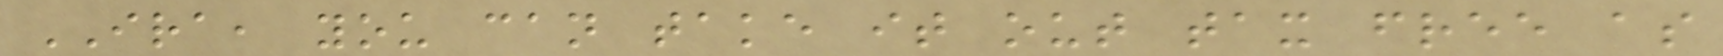IRA, you can take it out tax free as
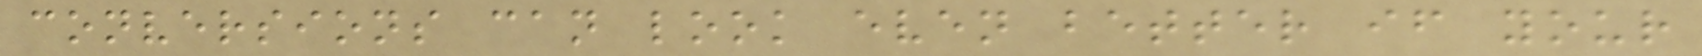conversions can look even better if your
